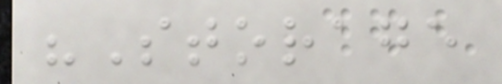"Storage
